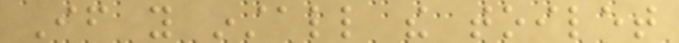If you install the toilet
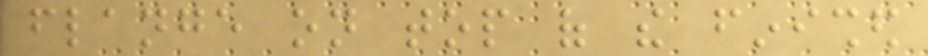flange on top of the finished
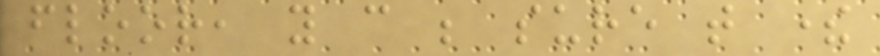floor, you can be sure that there
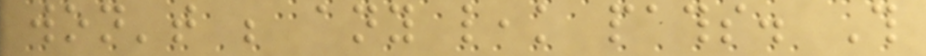won't be any leak paths. This
